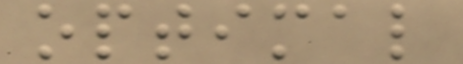optimal
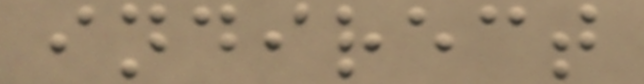indirect
